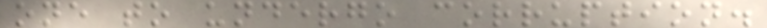one to undergo corruption.
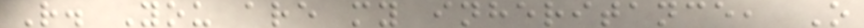R. You are my inheritance, O
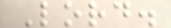Lord.
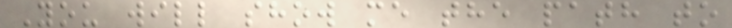You will show me the path to
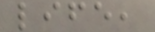life,
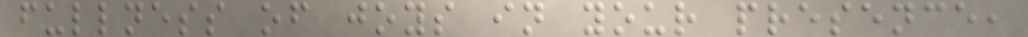fullness of joys in your presence,
